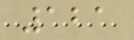121
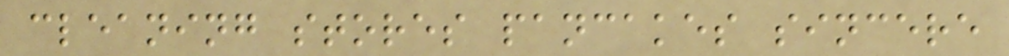cleaning stores pancakes sincere
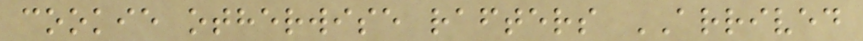cookie otherwise rafters ARRIVED
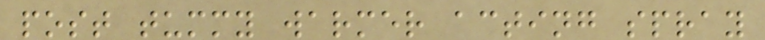post tummy warmer acting spray
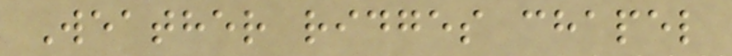Weather ridges chapel
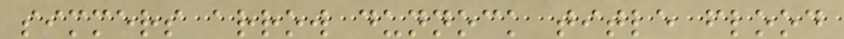simmers arrow dunnock title flood
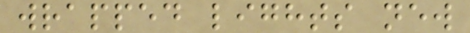wrapped lights new
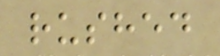rushed
